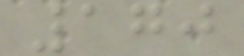170
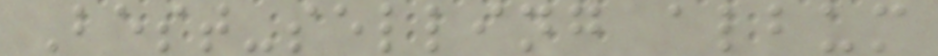Best-selling album
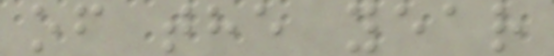of the year
